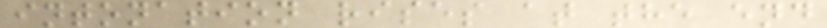intonation rises at the end
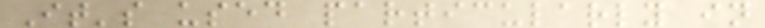It's used particularly in
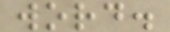word.
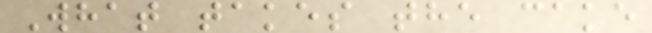What takes the cake
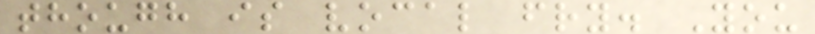though is vocal fry. You
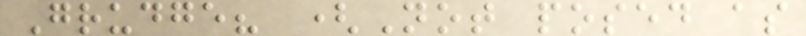Grudge? (Not posed as
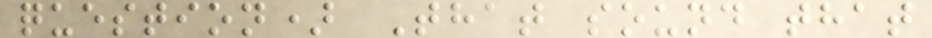question) That sound that
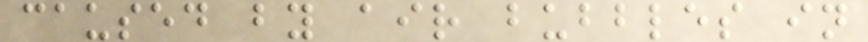caused by air bubbles in
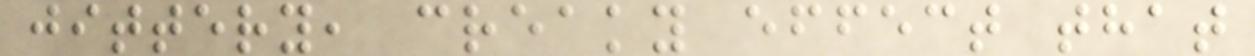jittery, creaky effect that
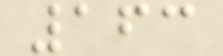163
